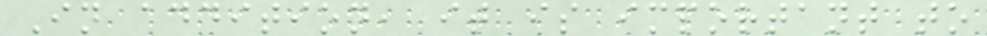In addition, it is important to
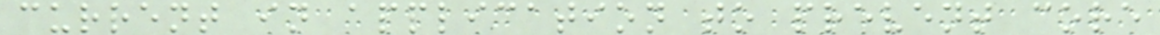current in application to prevent core
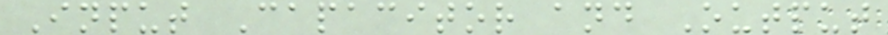Input Capacitor and Output
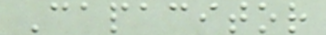Capacitor
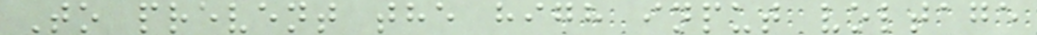To prevent the high input voltage
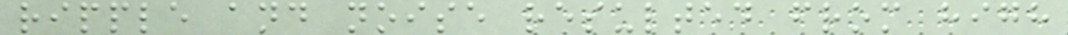ripple and noise resulted from high
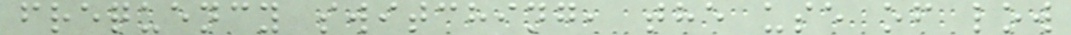frequency switching, the use of low
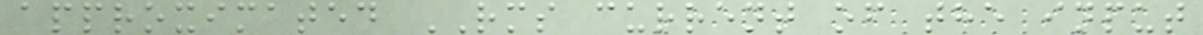approximated RMS current of the input
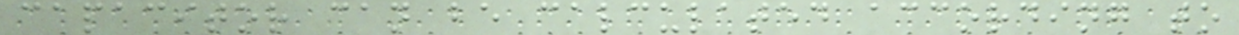capacitor can be calculated according to
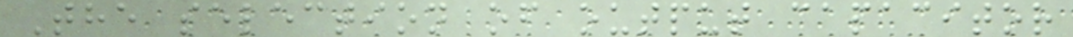The selection of output capacitor
